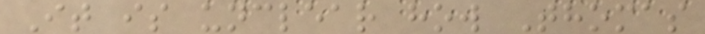It is unclear how Thomas
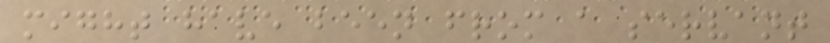might have been from a servant
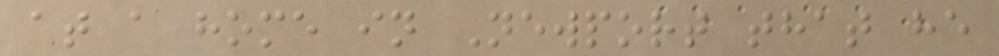at a home in Newport that he
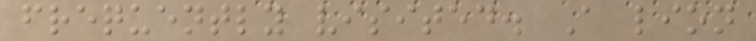frequently visited. A lion
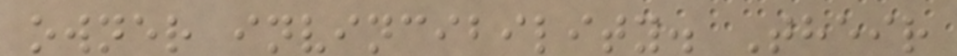owner invincibility. Their
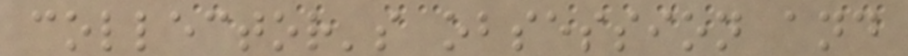collector's obsession and
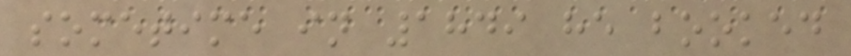sometime in 1849 he booked
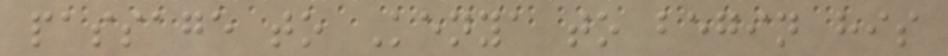passage to Kenya to begin his
